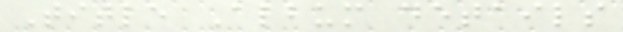Title Album details
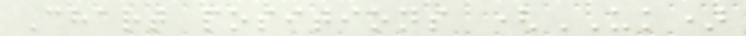Chart positions (UK)
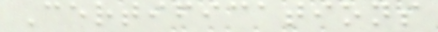Certifications
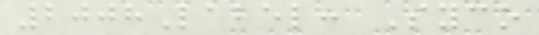2008Label: Syco
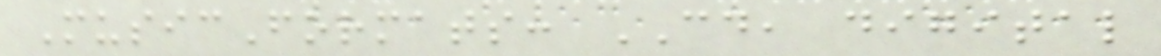MusicFormats: CD, digital
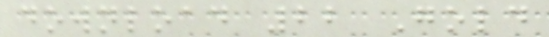download 22 Gold
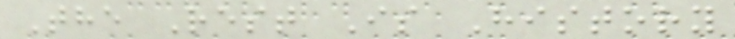The Rest Is History
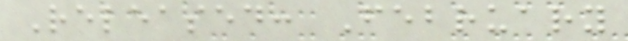Released: February
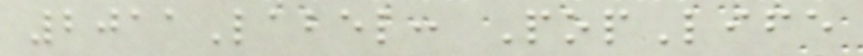2011Label: PopLife
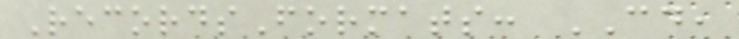RecordsFormats: CD,
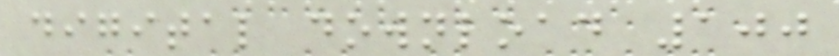digital download 100
